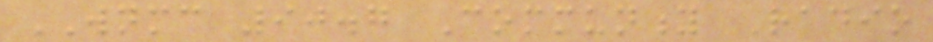WNMC 90.7 Community Radio
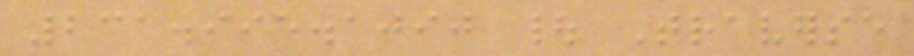231.995.1090 | Traverse
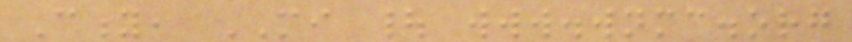City, MI | www.wnmc.org
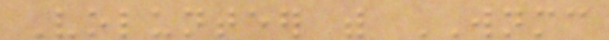Volunteer with WNMC
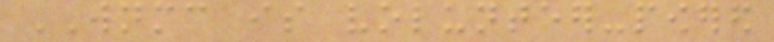WNMC is volunteer-powered
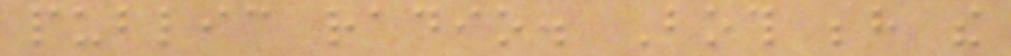public radio. Both behind the
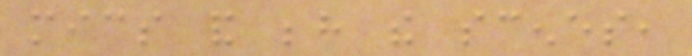mics and behind the scenes,
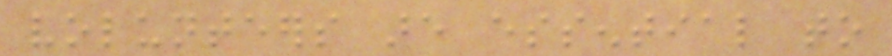volunteers are essential to
